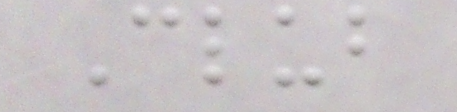Club
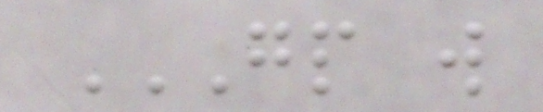GP W
